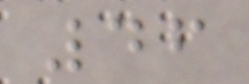46
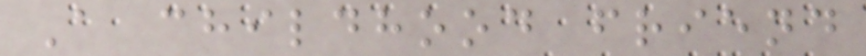A childhood friend
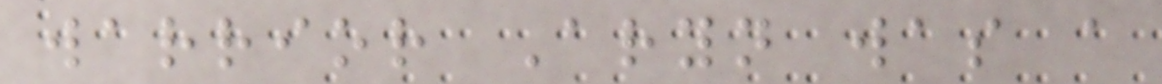warrior Aryn was a
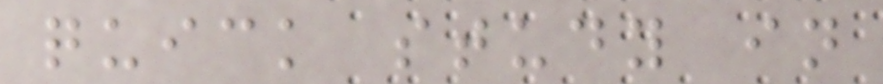quick study in
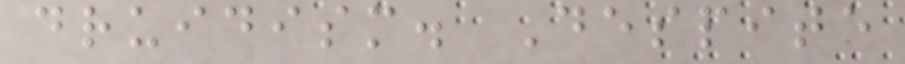druidism. Despite
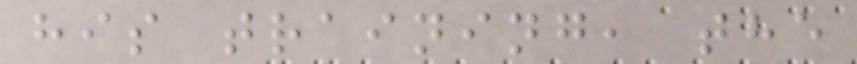his training, the
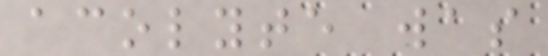acolyte was
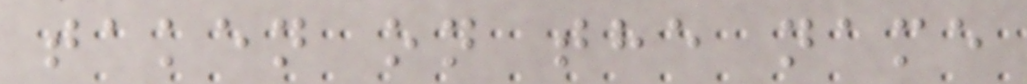taken on the name
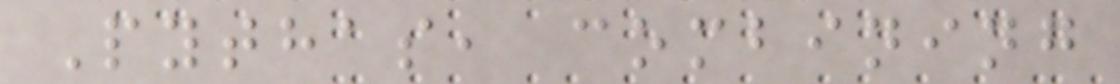Pythas, combining
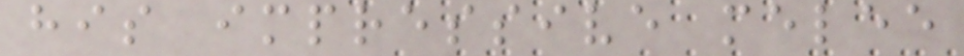his impressive melee
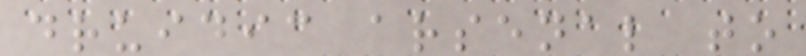druidic arsenal to
